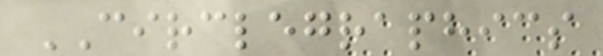CIRCLEGRAPHICS
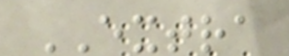EXTRA
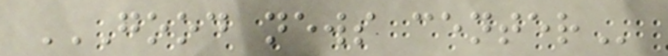GOOD NEWS CENTER
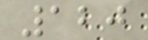120
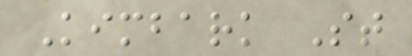Kimbark St
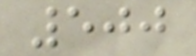500
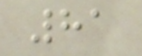81
